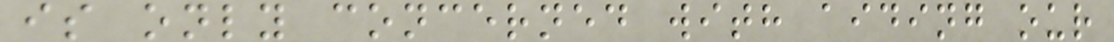is only concerned with aiding our
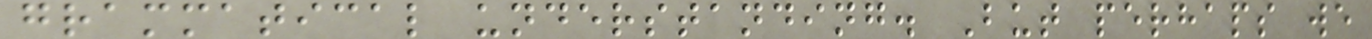grammatical understanding. But perhaps we
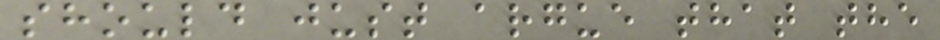should just argue that the
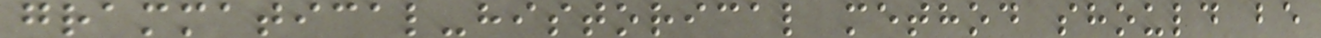grammatical-historical method should be
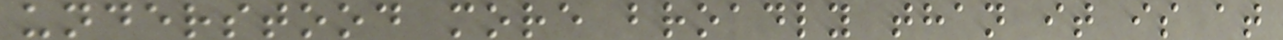understood more broadly than it is at
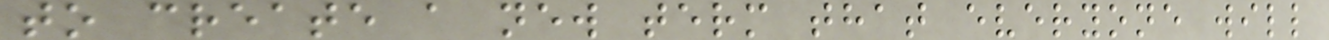to create a new term that everyone will
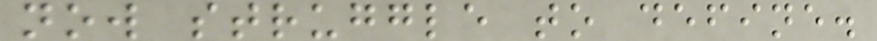now struggle to define.
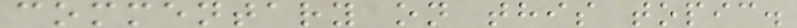commentary on this topic.
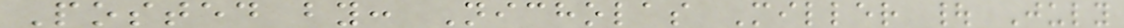Posted by: Nicholas Miller | July
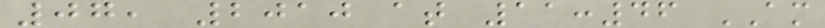07, 2010 at 11:46 AM
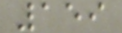159
